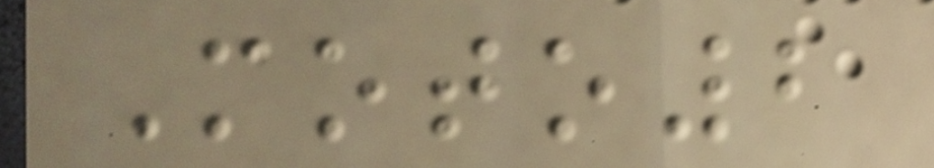Moto2
